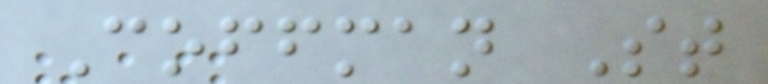Coffman St
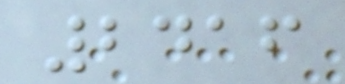2416
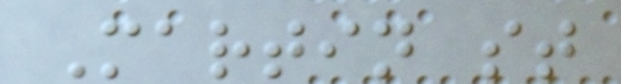Martin st
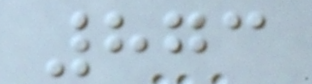873
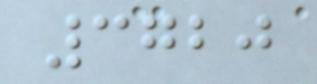3720
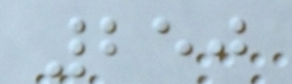250
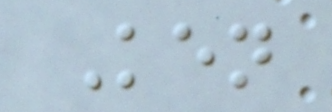Ken
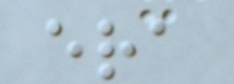era
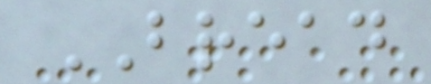BREAD
